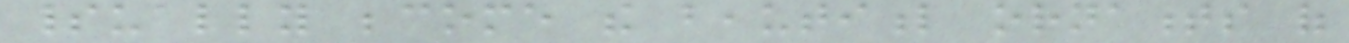spiritually become the beautiful ornaments of
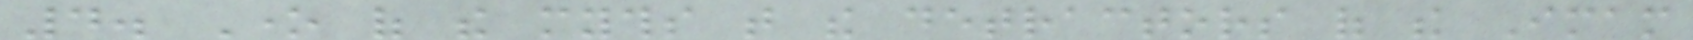4. One of the myths that the detractors of the Imam
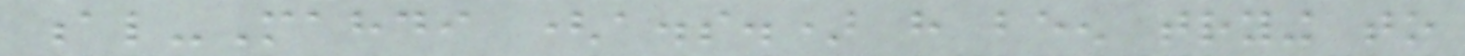al-Mahdi (a.s.) have been trying to
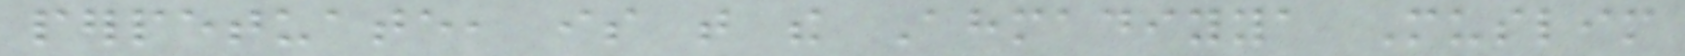perpetuate, is that the Ahmadiyya Muslim
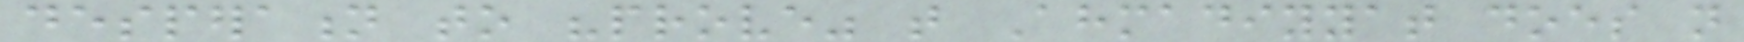desperation to "prove" that Ahmadiyyat does not
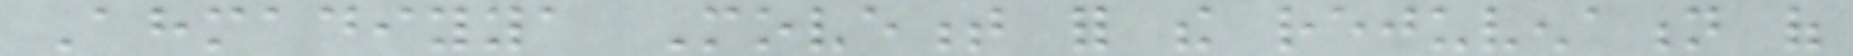Ahmadiyya Movement for the rejuvenation of
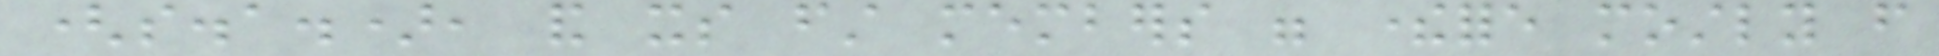(s.a.), and its first members were therefore mostly from
